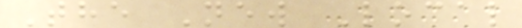The New Local
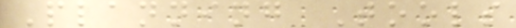Planning Tools
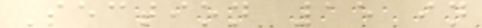Section 15 in
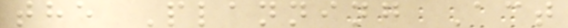the Planning Act
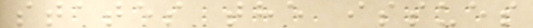states the issues
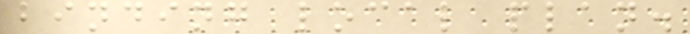binding local plan.
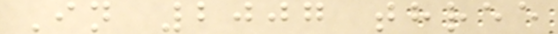In 2007 three
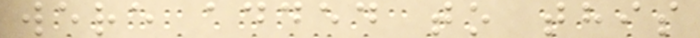were added to this
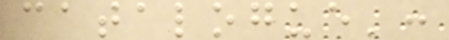catalogue':
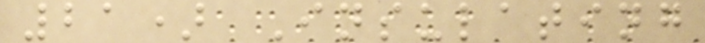21) Insulating
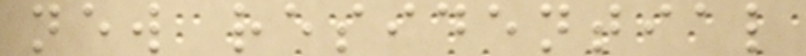new residential
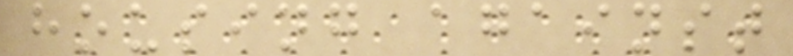housing against
